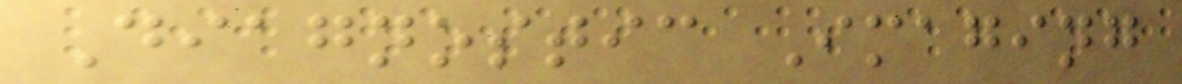Diagnostic Imaging
